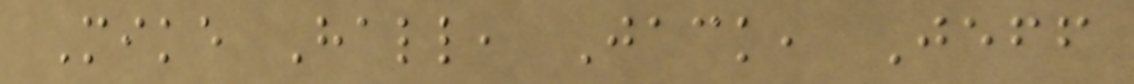Mike Hall, Jack, Jeff
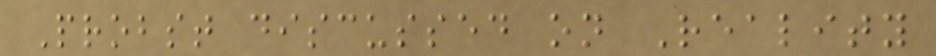Probst discussed on Reality
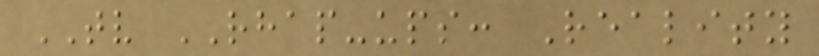TV RHAP-ups: Reality
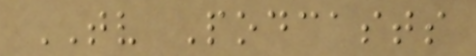TV Podcasts
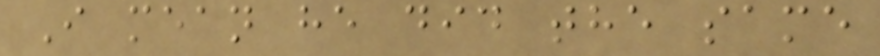I mean he did the same
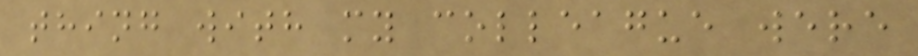thing with my colleague were
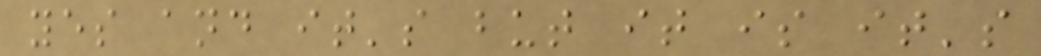yes and it's but it is it's
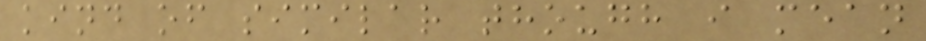kind of similar though i mean
